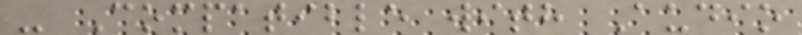- Compatible with Audio
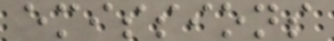emissions
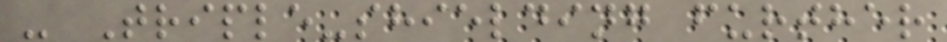- Triple-shielding further
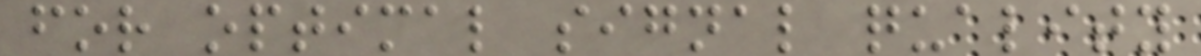for optimal signal quality
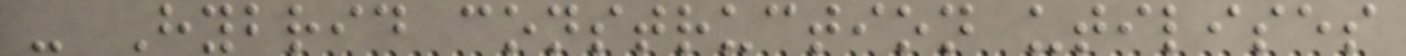- Hybrid construction utilises
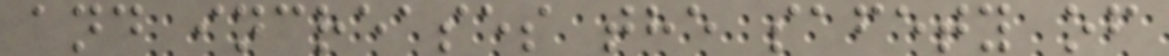and increases the safety of
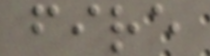fire
